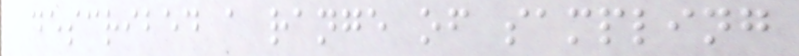described a range of sampling
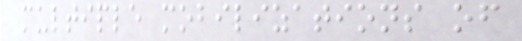multiple mobilizations of
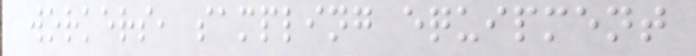workers, sampling equipment
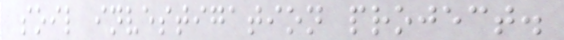soil investigation project.
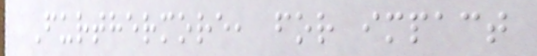Furthermore, for impact
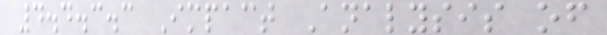4.4.3.3 Impact Analysis of
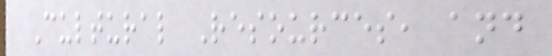Cultural Resources, and
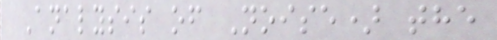Analysis of Noise) the
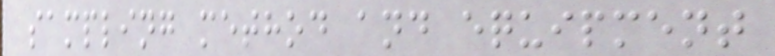sampling method and equipment
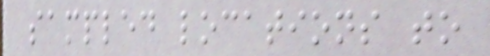sampled locations to
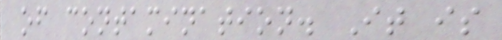of contamination. It is
